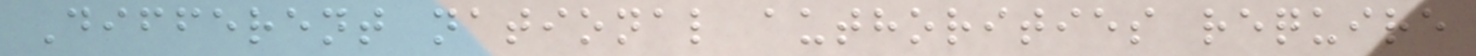Different national authorities require
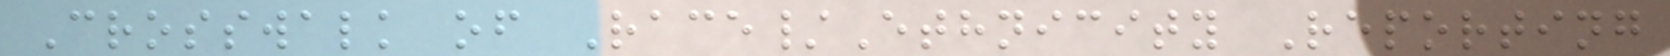Crosswalk of Race/Ethnicity Reporting
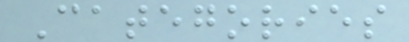Categories
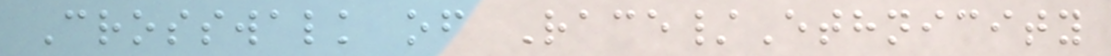Crosswalk of Race/Ethnicity
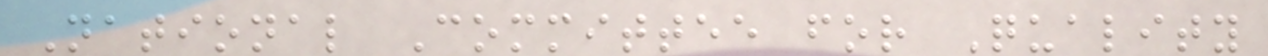National Committee for Quality
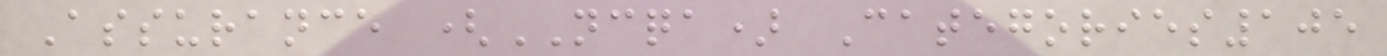Assurance (NCQA) Categories105
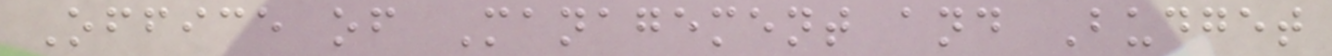Office of Management and Budget
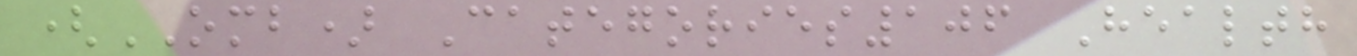(OMB) Categories106 Health
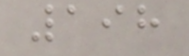198
